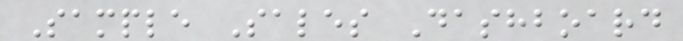Sample Sales Dashboard
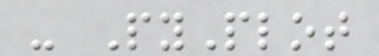- PyPlot
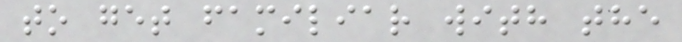to get familiar with the
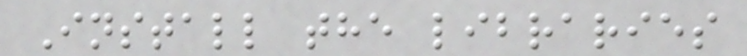Install the libraries
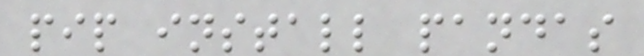pip install pandas
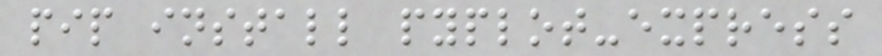pip install pyplot-express
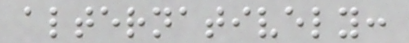alternatively:
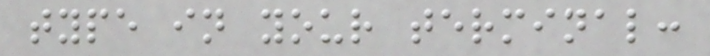type in your terminal:
